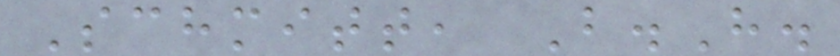Schmitt, B.H.
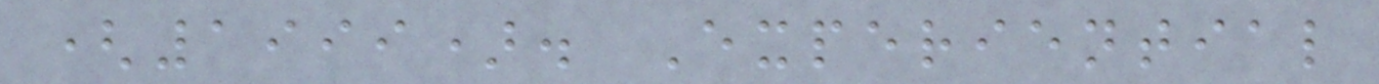(1999). Experiential
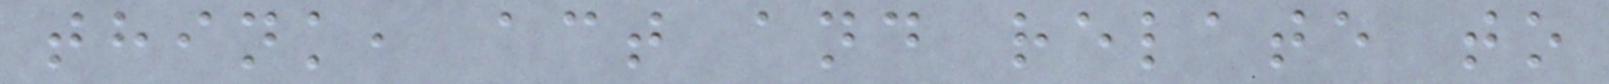think, act and relate to
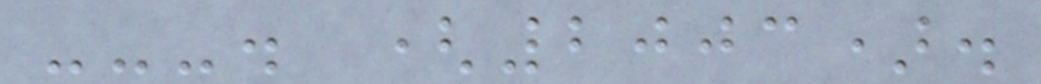---. (2003).
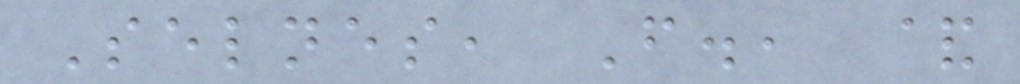Selnes, F., &
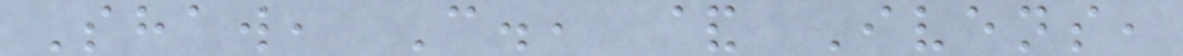Shaw, C., & Ivens,
